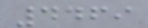4469
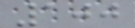100
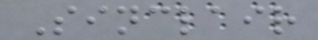Sinclair
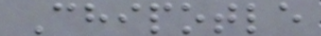Chipotle
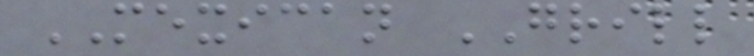MEXICAN GRILL
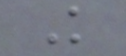K
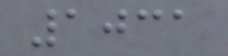1031
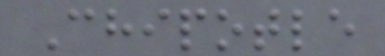Chipotle
